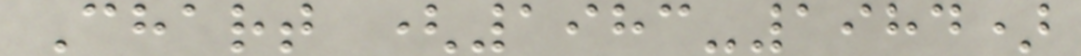Chart (1983-1984)
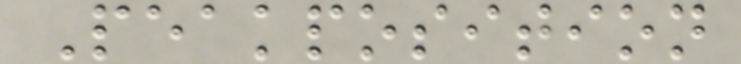Peakposition
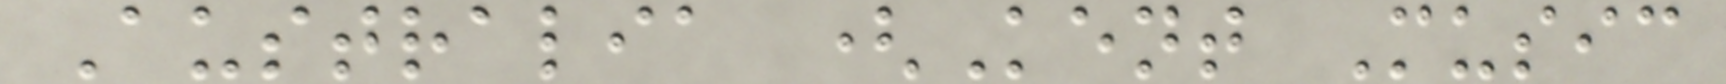Australia (Kent Music
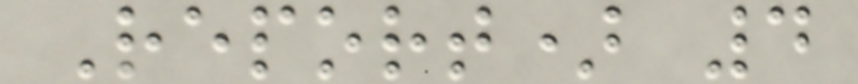Report) 4
